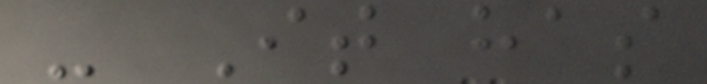- It has
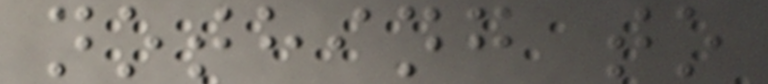nothing to
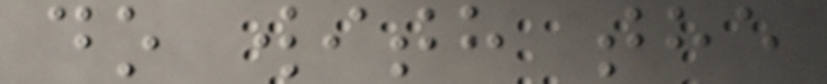do with the
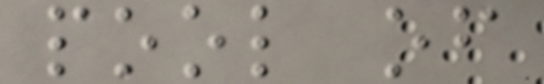pool of
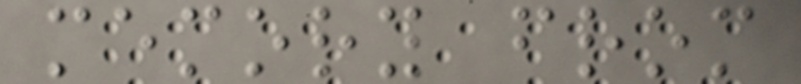memory from
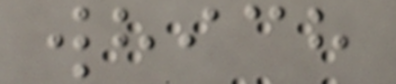which
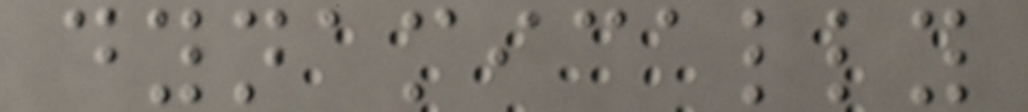dynamically
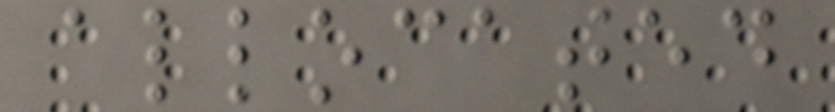allocated
